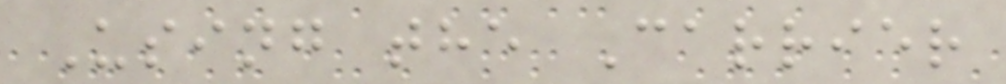Using the Carrier
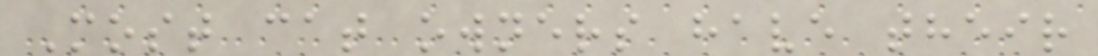Most cat owners have their
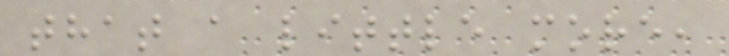that a little more,
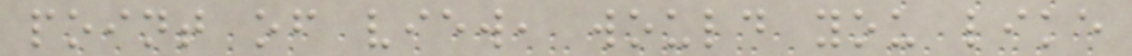point of view, would you like
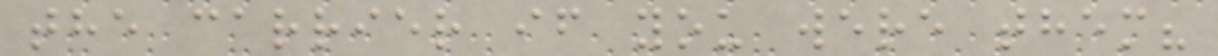the carrier if you were them?
